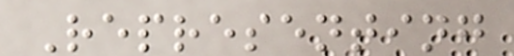Representing
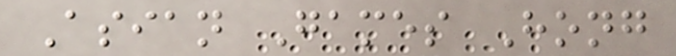Asian Games Hong
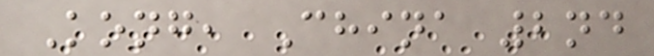Kong, China 2nd
